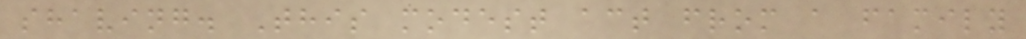shaving. This modest act from a family
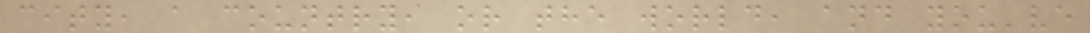city, a country, or the world, and you've
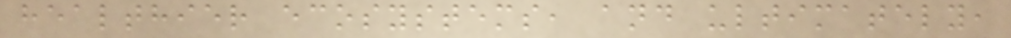healthier ecosystems, and ultimately,
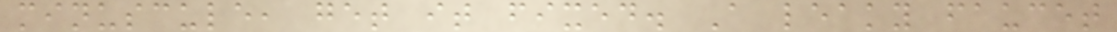minuscule, get it fixed. A leaky faucet
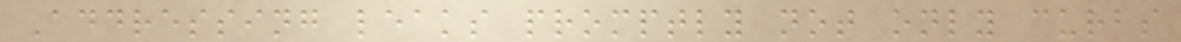Addressing leaks promptly not only curbs
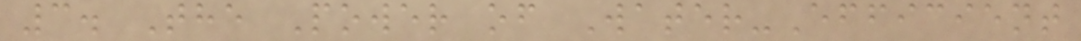3. The Power of Water-Efficient
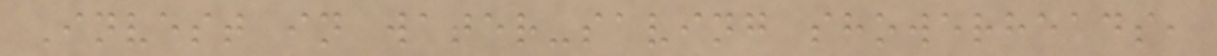Invest in water-saving showerheads,
